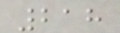218
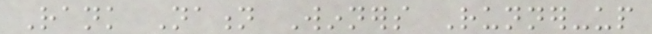Rank Nation Winners Runner-up
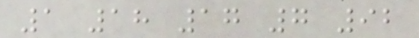1 18 17 7 92
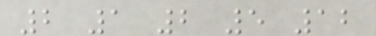2 1 2 5 12
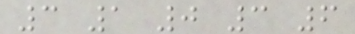3 1 0 3 6
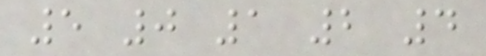5 0 1 2 4
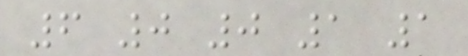6 0 0 1 1
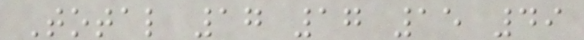Total 17 17 15 49
